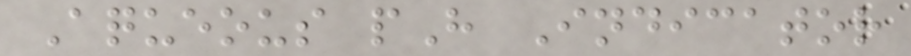Aqueous pH Indicator
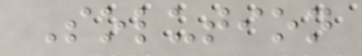Solution
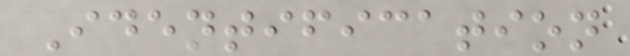Identification
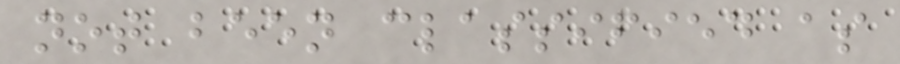not been classified as
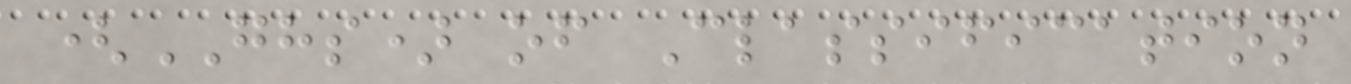(GHS) of Classification
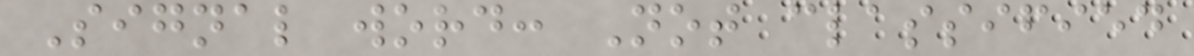Signal word: Not classified
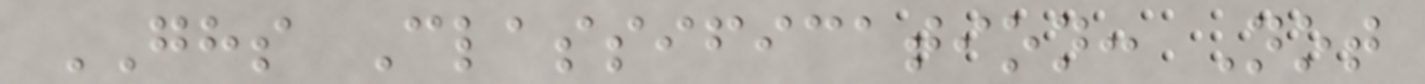GHS Classification: Not
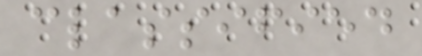classified
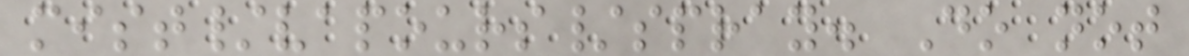mist/vapours/spray. Do not
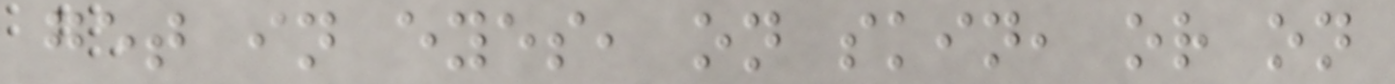get in eyes, on skin, or on
